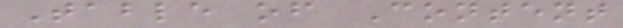Table of Content
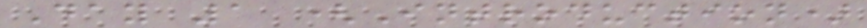Day 1 (Introduction)
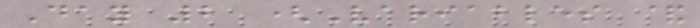Day 2 (Variables &
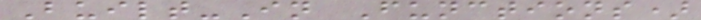Built-In Functions)
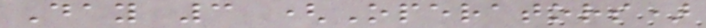Day 3 (Operators)
